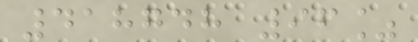418748 96%
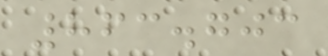863.703
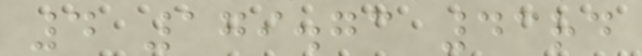4 179.73 43rd
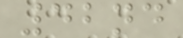42nd
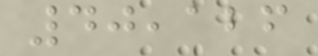40,126
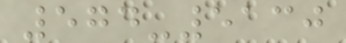574-5130
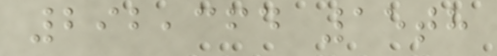292,364 15th
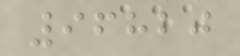96820
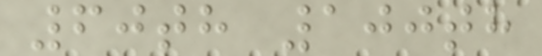60th 100th
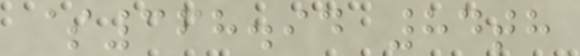$368.94 84th
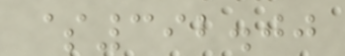$392.00
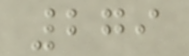279
